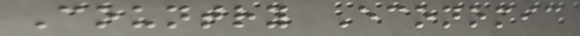Country Economic
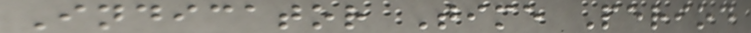Indicator Time Period
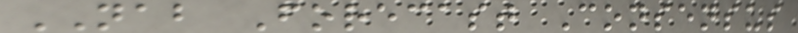NAB Forecast Consensus
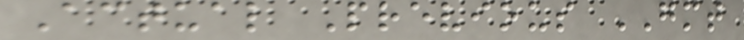Actual Previous GMT
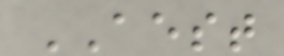AEST
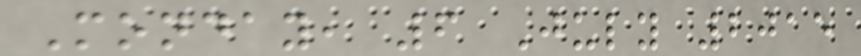Monday, 6 July 2015
